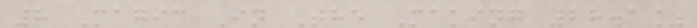8 Magic In The Making 28.1%
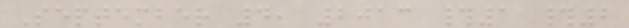September 4, 2013 #1 #2
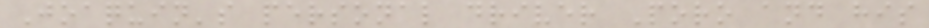Joaquin's personal driver Poro and his
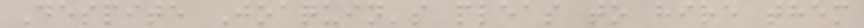Despite Joaquin's pleas to hire them
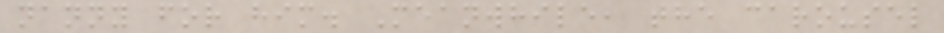nanny for him. Meanwhile, the carousel
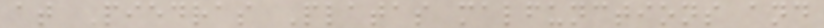at Piedras Platas malfunctions and
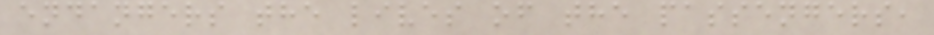endangers the lives of the passengers,
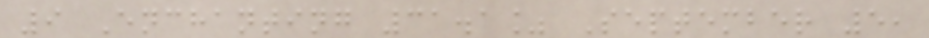9 Enchanting 31.1% September 5,
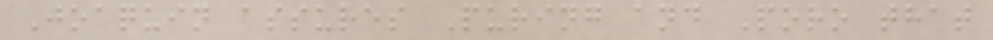Joaquin assures Puring and Poro that
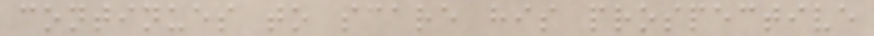continues to scare his prospective
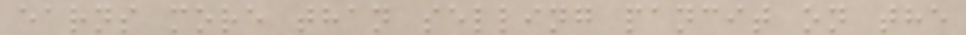earns more than selling pancit on the
